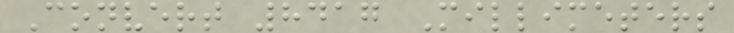Convert 8417 Millimeters
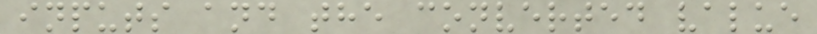inputs and the converted value
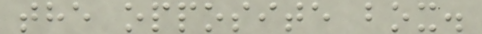the opposite box.
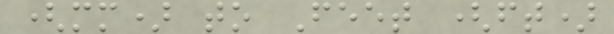(mm) to Feet (ft)
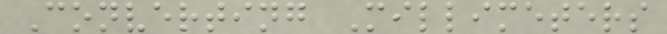Converting Millimeters
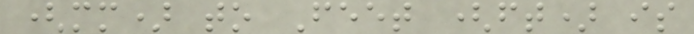(mm) to Feet (ft) is
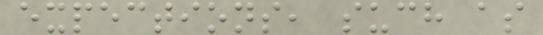expections, such as
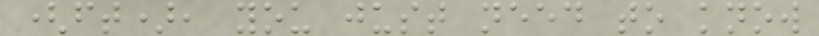(ft), you just need to know
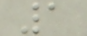1
